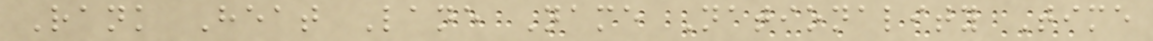Rank Heat Lane Name Nationality Time
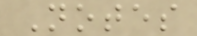Notes
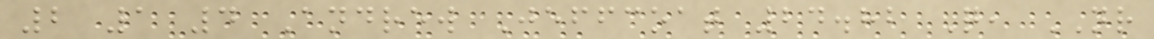2 1 4 Andrew Jeffcoat 24.82 Q, NR
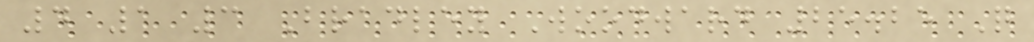4 1 3 Bradley Woodward 25.25 Q
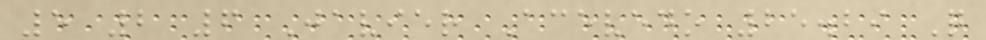5 2 6 Javier Acevedo 25.29 Q
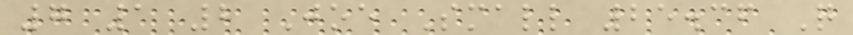7 1 2 Joe Small 25.36 Q
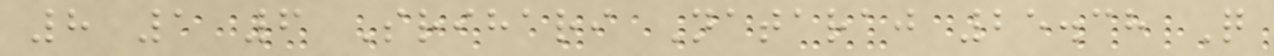8 1 6 Srihari Nataraj 25.38 Q
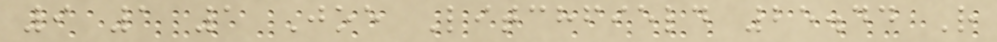9 1 1 Joe Litchfield 25.44 R
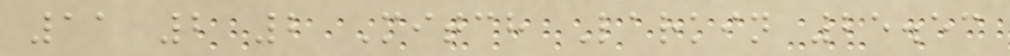11 2 2 Mitch Larkin 25.53
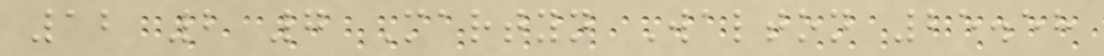12 2 7 Martyn Walton 25.58
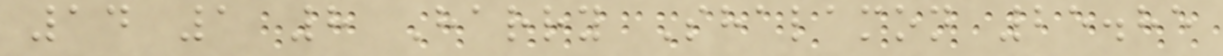14 1 8 Harry Shalamon 25.85
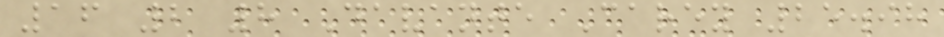16 2 8 Davante Carey 25.98
